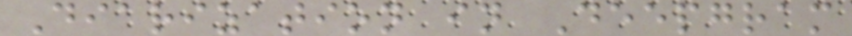Diarization in Deepgram
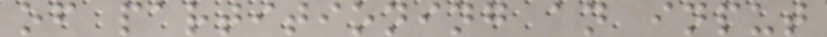of partitioning an input
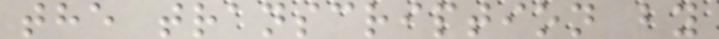the transcription by
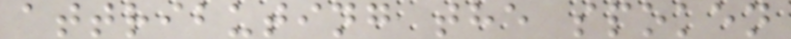attributing the spoken
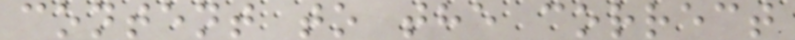content to the correct
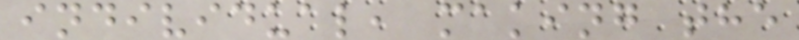individual, making the
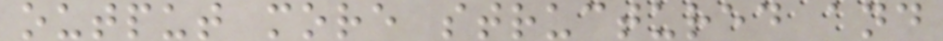output more structured and
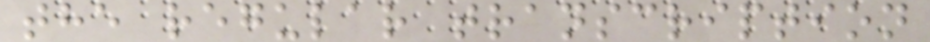the regular transcription
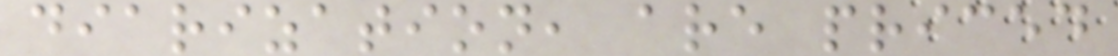diarization, are priced
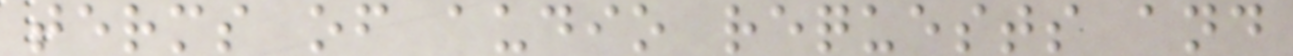terms of audio requests and
